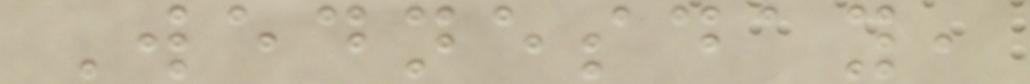Wednesday,
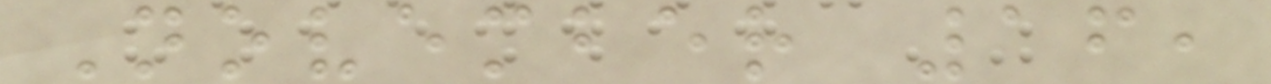November 16,
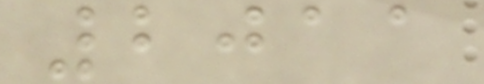2011
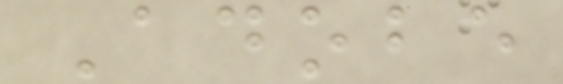Adobe
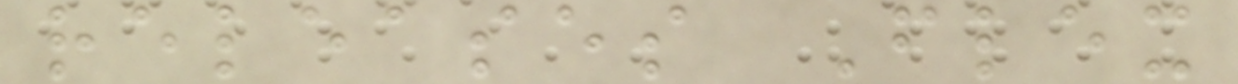releases Flex
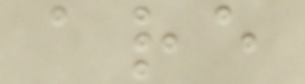are
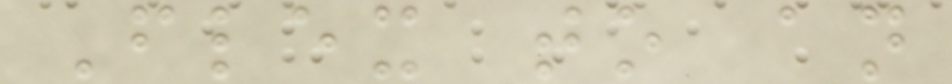Flex to an
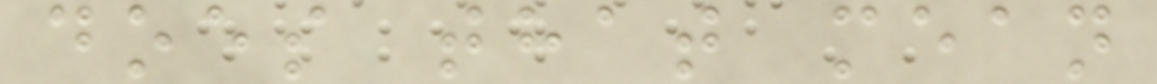does that mean
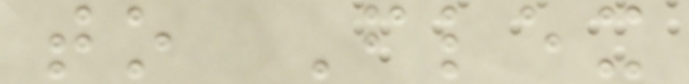to Flex
